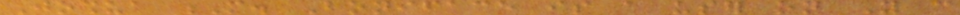Joshua M. Boniface is a user on You can
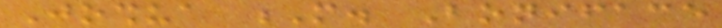Joshua M. Boniface
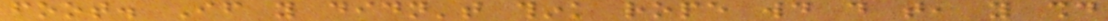foot. If you didn't think rope would do that, you should
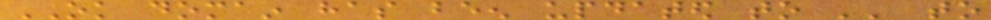OK domain has been updated to '' to
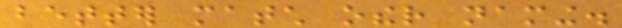better match other naming.
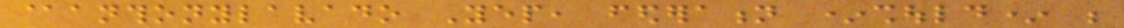@anthonylavado Yep, federation *should* be
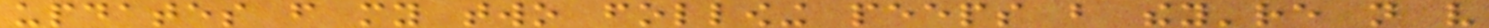updates from my two following peeps but they're not very
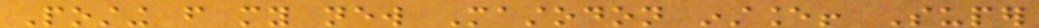Posting from my new Mastodon instance! Super
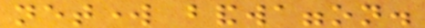network bandwaggon.
